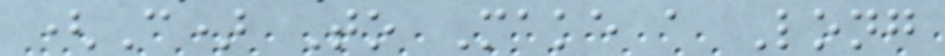(C) To Make a Long
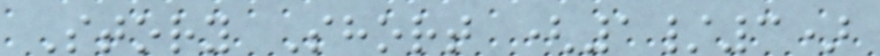Story Short (1/3)
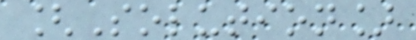[Solution]
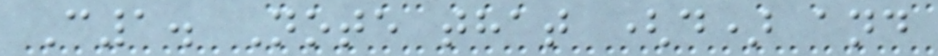C1. Note that (d) and
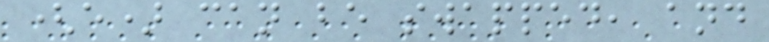(e) can be swapped, and
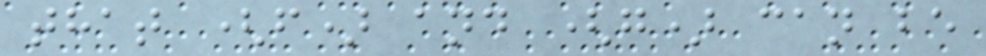that (f) and (g) can be
